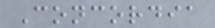Concordia
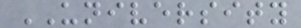UNIVERSITY
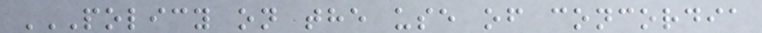POLICY ON THE USE OF CONCORDIA
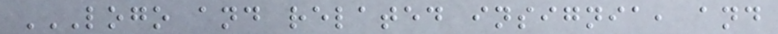LOGO AND RELATED INSIGNIA, AND
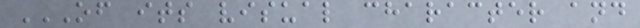OF ITS VISUAL CHARACTER AND
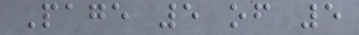Page 5 of 5
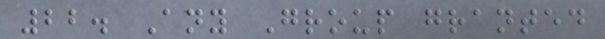22. Any Group granted
